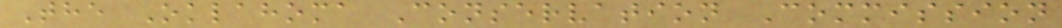The Oklahoma Conservation Commission
